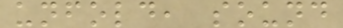unfold, sound
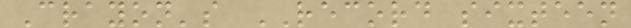Crayon's RECORD sixteen
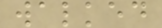walked
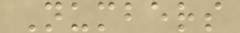Numbers
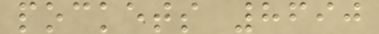pockets 8690
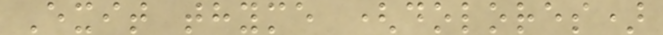Exit thyme (dolores)
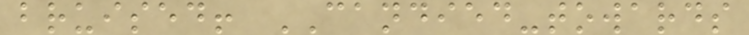bruised! CANDIED-towards
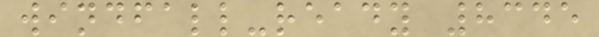windfall-ready 8345
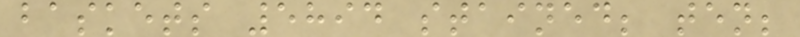baskets 5894 stained; ten;
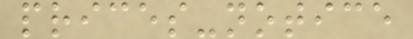prices-notice
